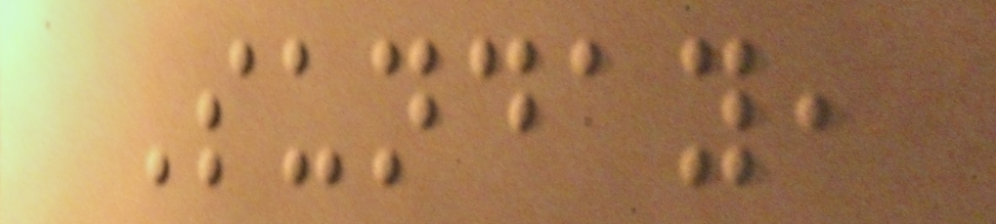Sunday,
